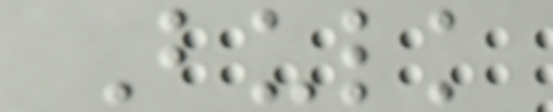Bulk
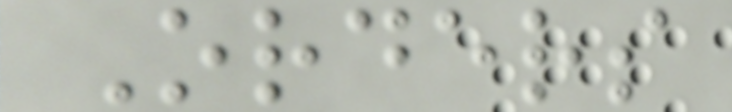Orders
